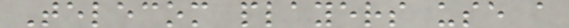Telecom players use a
